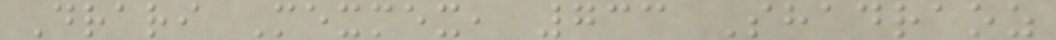Drari Mexmex, 733 Shadraoz
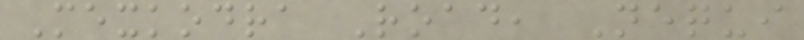Mexkodra Road, Nequi
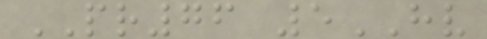PR76 5HV
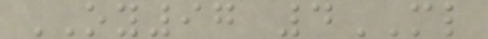OY97 4ML
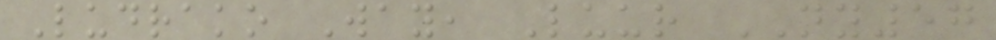Ludrako Way, Luur NY57
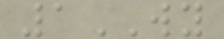1WY
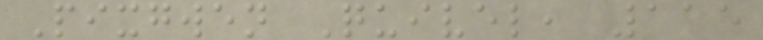Pixgwen Quivel, 115
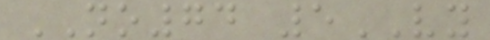NO74 5VY
